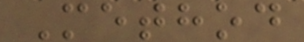Method
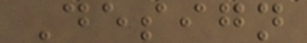Design
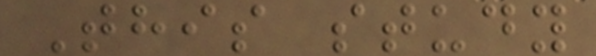This study
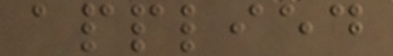applied
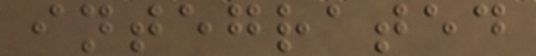integrated
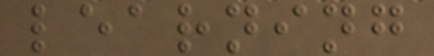learning
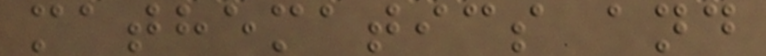mathematics and
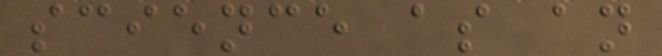science as an
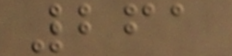261
